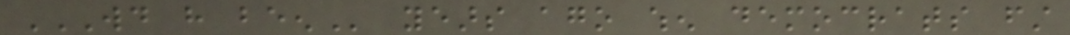WOULD HAVE BEEN years ago when democrats first
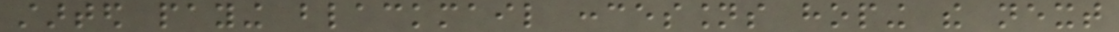started paying blackmail concessions hoping the next
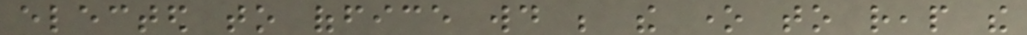elected to office would be the one to reap the
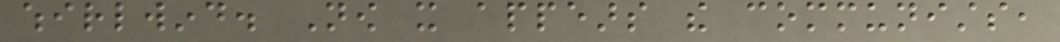whirlwind. Now it appears the communists,
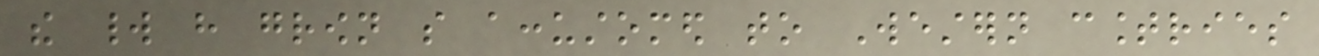the world have grown so accustomed to Western countries
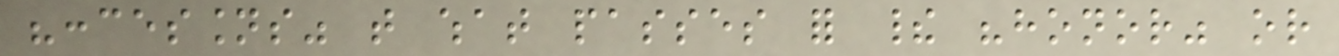"concessions" that what passes for their "honor" or
